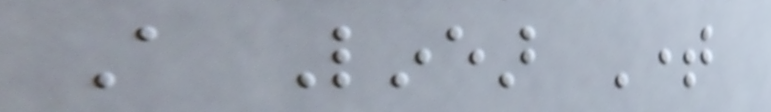A Linear Time
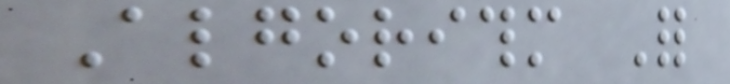Algorithm For
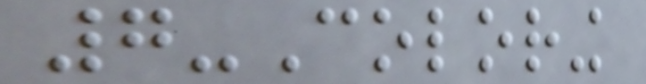7-Coloring
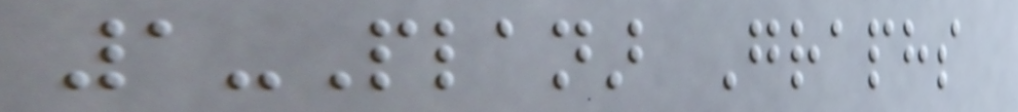1-Planar Graphs
